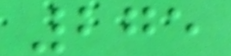275
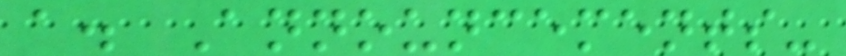a. Announcements-
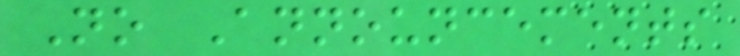No Announcements
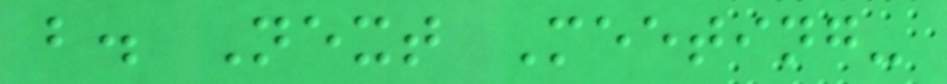b. Next Meeting-
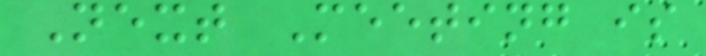Next Meeting is
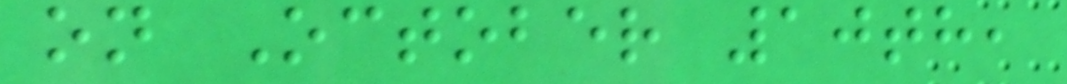on October 10th,
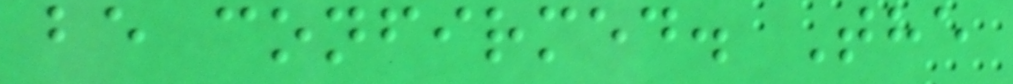be confirmed. The
